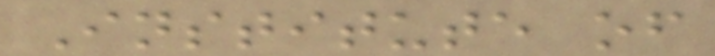Institute of
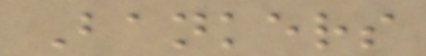Bankers
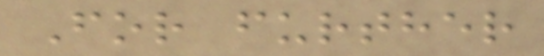For further
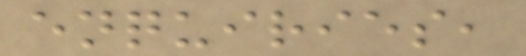enquiries,
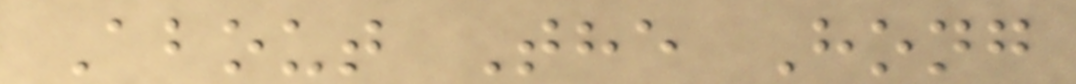About The Hong
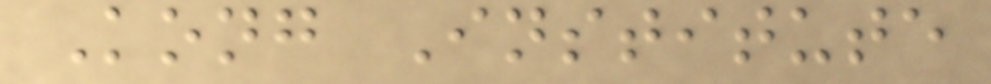Kong Institute
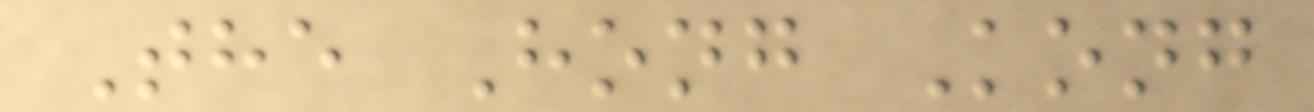The Hong Kong
